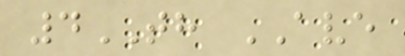4TH AVE
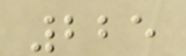225
